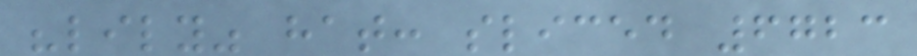"lily" hat: sliced 6723
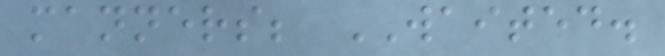manners; WAITED.
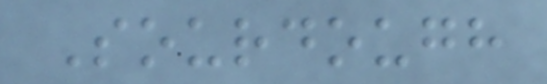Sourdough
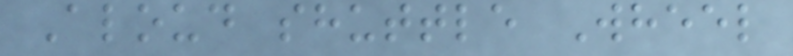Aloud shuttle Wheel
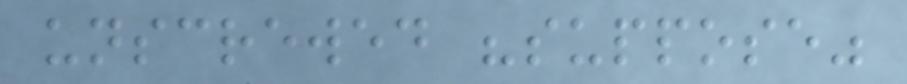unscrewed "suppose"
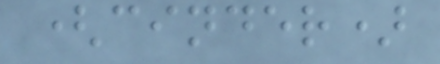(cinder)
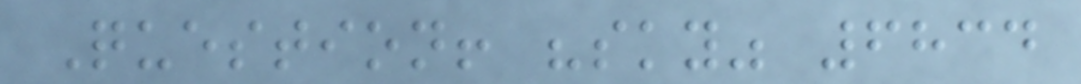Question! "sky" 6834
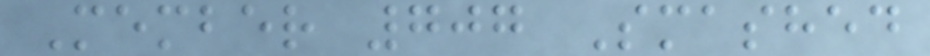Member 707 Smashed
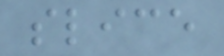slice
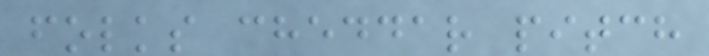folks cheddar pitch
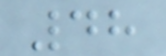48
